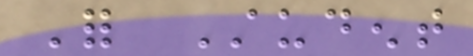For Student
